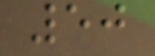50
